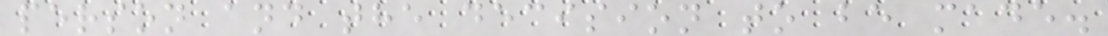person and the decision to be made.
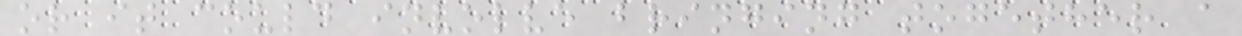or it could involve bringing together a
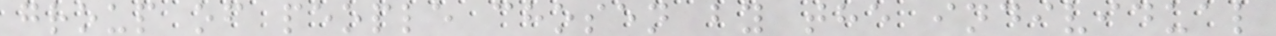group of people chosen by the individual
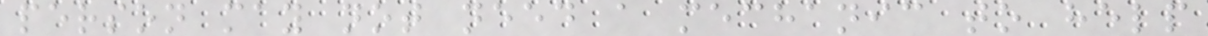person may not need a mechanic to help
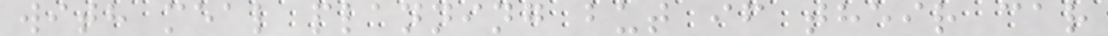with meal planning but if their car
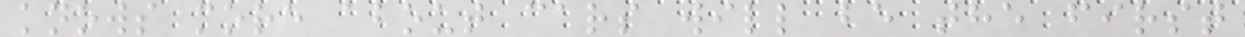knows more about cars will be the first
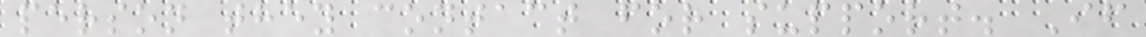person they contact for support. If
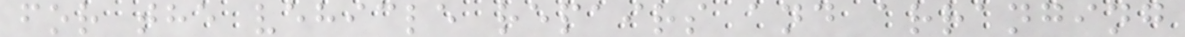for the vehicle repairs and arranging
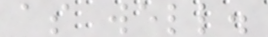as well.
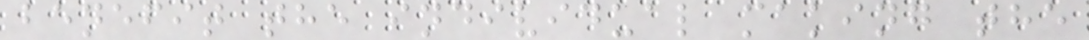benefit the individual making the
